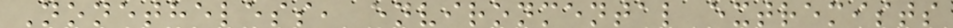Nonetheless, environmental extremists
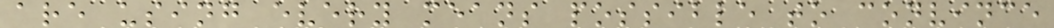are using every means possible to convince
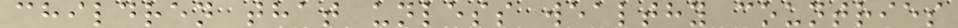children that unless wealthy countries
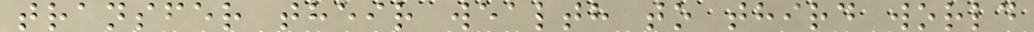transfer their wealth to third world
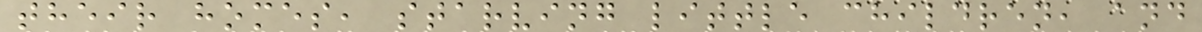their homes, starving little children, and
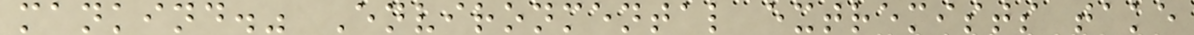mankind." Environmental extremists take
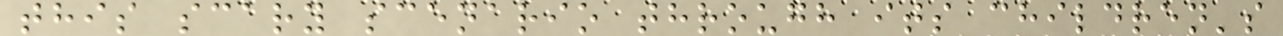this scary scenario through its children's
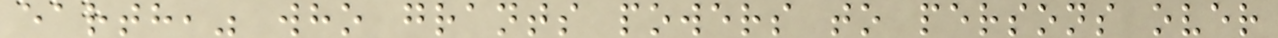earth," who grants powers to persons over
